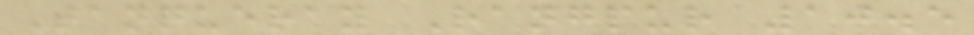Tanqueray Rangpur 10.5
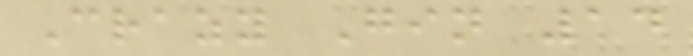Crazy Gin 14
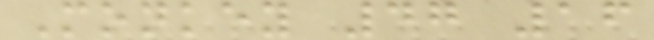Monkey 47 16
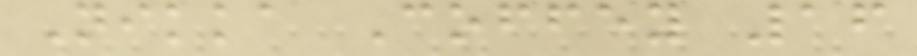Nikka Coffey 16
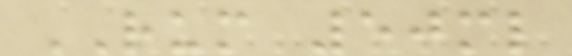RUM 50ml
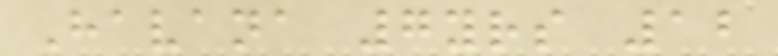Havana 7yrs 12
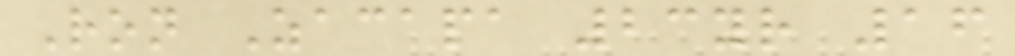Ron Zacapa 23yr 16
